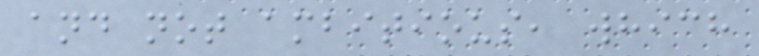and not ambitious, which
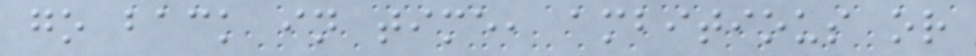go back in time, ambitious or
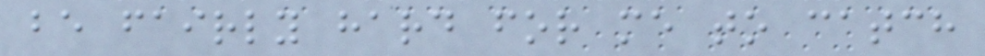be fairly hard for me to catch
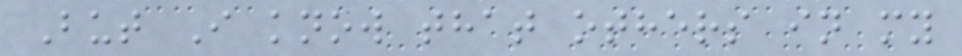But I know that others in my
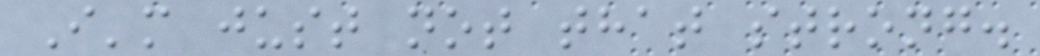I'm just not that strong.
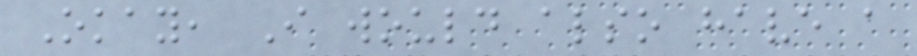Okay, I would also have a
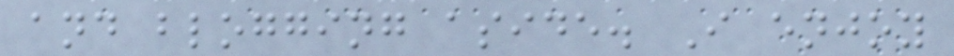and blogging aside. I enjoy
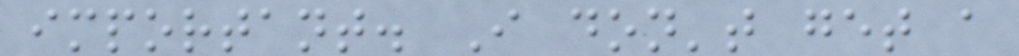important. I don't get a
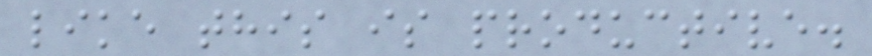like this is productive.
